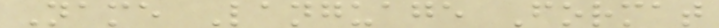Name Language Format
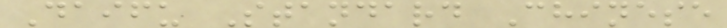Daifu Standard Chinese
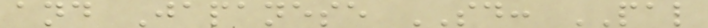and Japanese SD: PAL
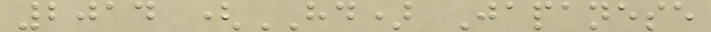2014 (HD) Japanese
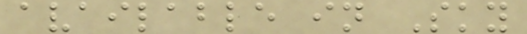available in Sky
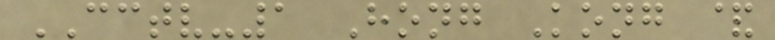CCTV-1 Hong Kong &
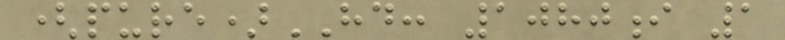(pure)HD: 1080i 1
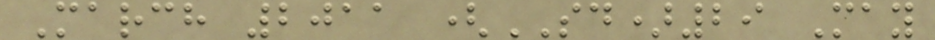March 2011 (SD)29 May
